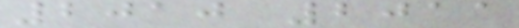2010 2011
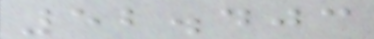52.403
